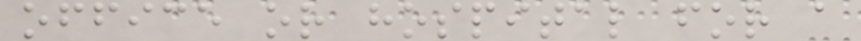office or hospital for a
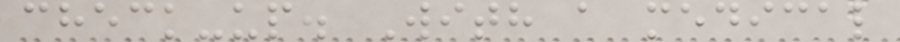check-up. With a medical
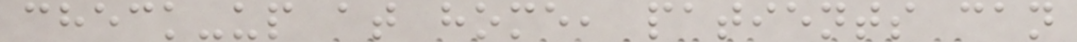check-up at home, patients can
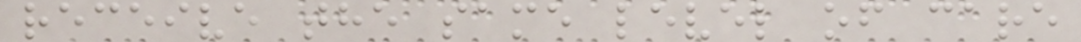receive the same level of care
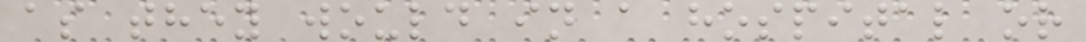as they would in a hospital or
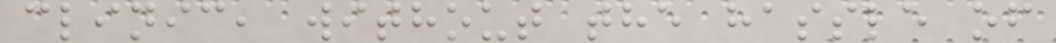clinic, without the hassle of
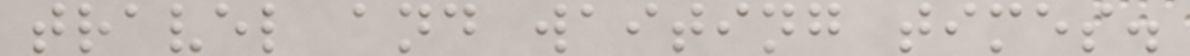travel and waiting times.
